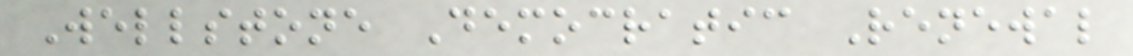Wellstone Democratic Renewal
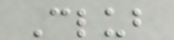Club
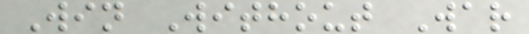Win Without War
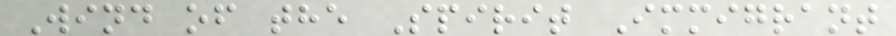Wind of the Spirit Immigrant
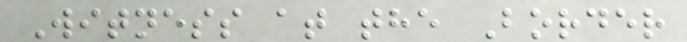Witness at the Border
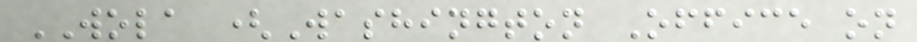WOLA (Washington Office on
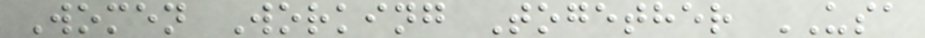Women Working Together USA
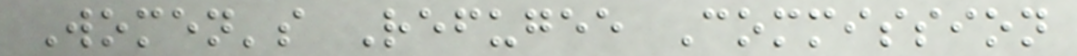Women's Refugee Commission
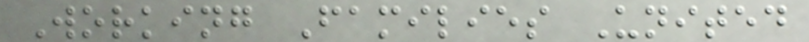Working Families United
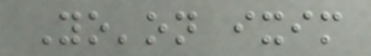Yo'on ixim
